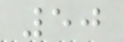50
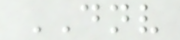DNV
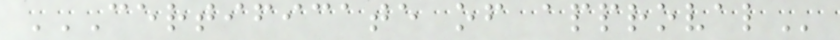CERTIFICATE OF APPROVAL
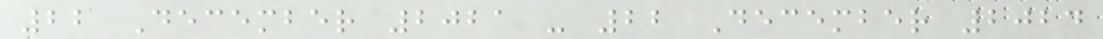22 December 2021 - 22 December 2024
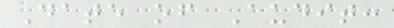Date of Audit:
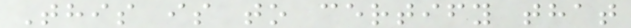This is to certify that
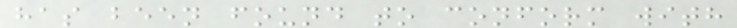has been found to conform with
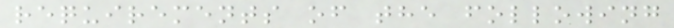requirements of the following
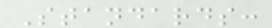Standards:
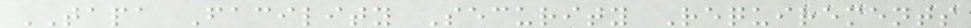TAPA Facility Security Requirements
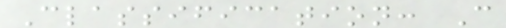Classification: C
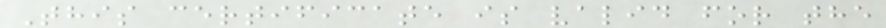This certificate is valid for the
